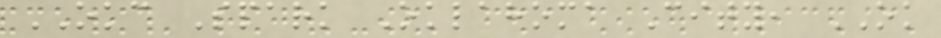OKC Spark Oklahoma City, OK
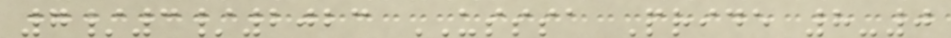7/3/2023 USSSA Pride 8-0
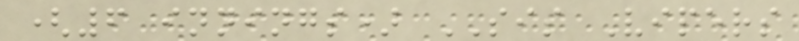(6 innings) SIS Vipers
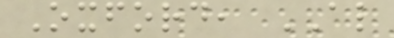Oxford, AL
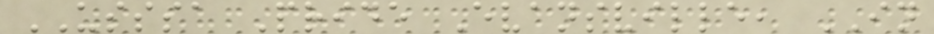USSSA Pride Evansville, IN
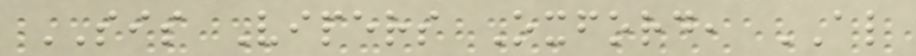SIS Vipers Oxford, AL
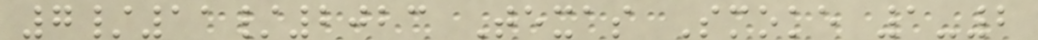7/11/2023 Texas Smoke 1-2
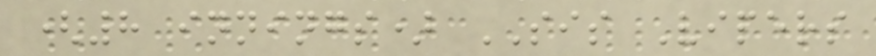(8 innings) SIS Vipers
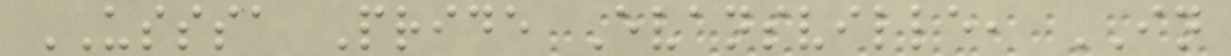USSSA Pride Evansville, IN
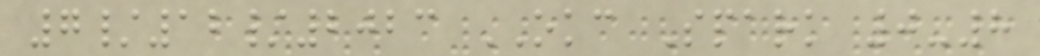7/12/2023 OKC Spark 0-8
